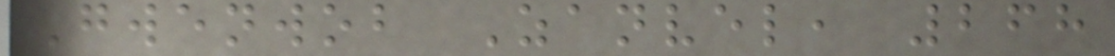Gwenwob Zanvel, 268
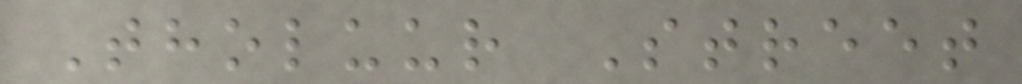Tholuur Street
